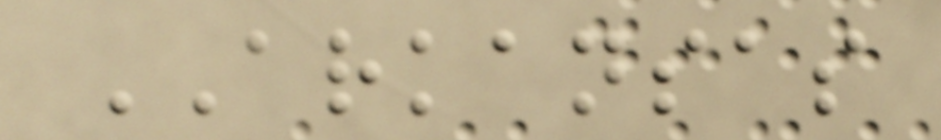ARKANSAS
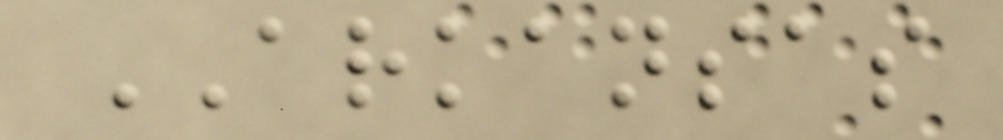ARKANSAS
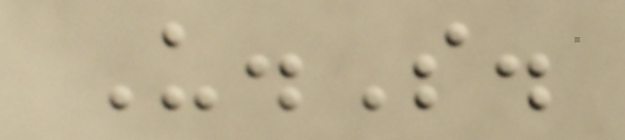U.S.
